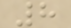8
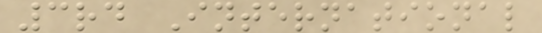3rd International
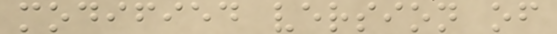modified version of
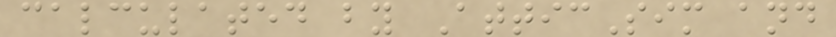calculated by AtticSim and
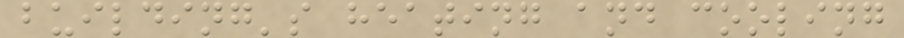building's heating and cooling
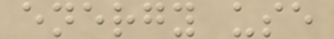energy use
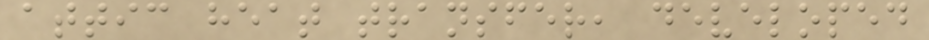attic heat transfer, developed
